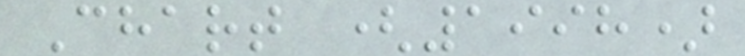Chart (1998)
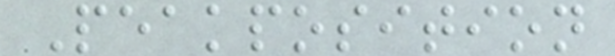Peakposition
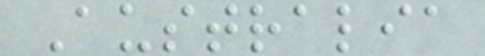Australia
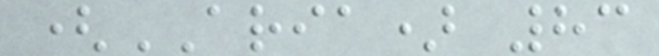(ARIA) 83
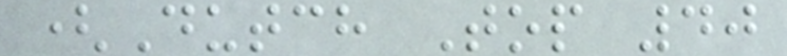(Dutch Top 40
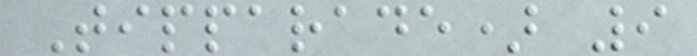Tipparade) 9
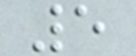5
